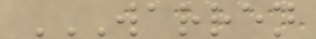WARREN
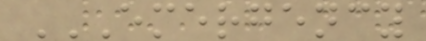EMERGENCY
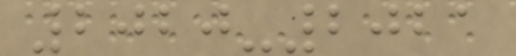2020-2021
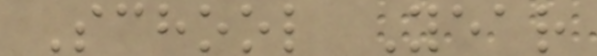School Year
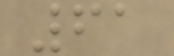61
